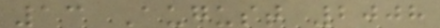13 August 2008
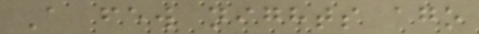A few nights ago
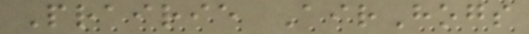Prairie AirHogs
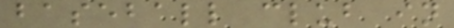baseball club in
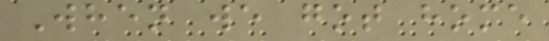When we got home
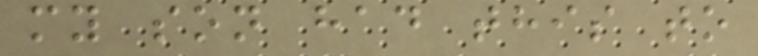my son had this to
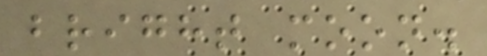bright moon.
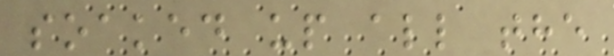soaked up all the
